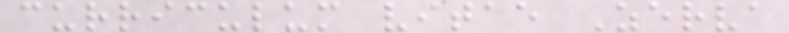curriculum vitae Zerva
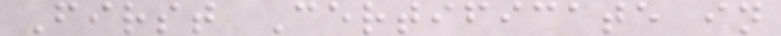First Certificate in
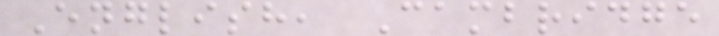English, Cambridge
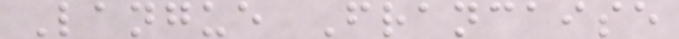Langue Francaise
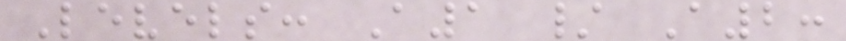Levels: A1 / A2:
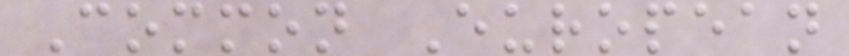Common European
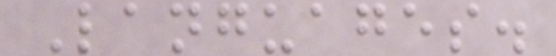Languages.
